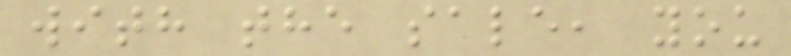with the sale, you
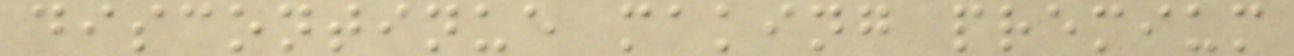discontinue making premium
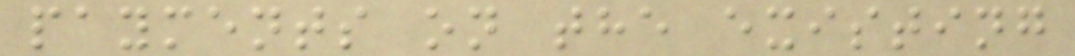payments on the existing
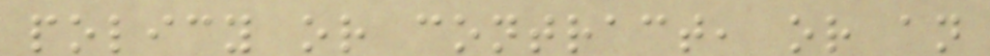policy or contract, or an
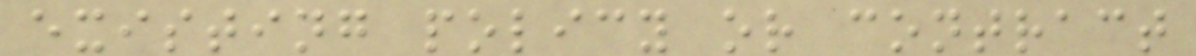existing policy or contract
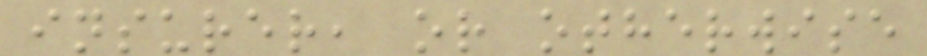insurer, or otherwise
